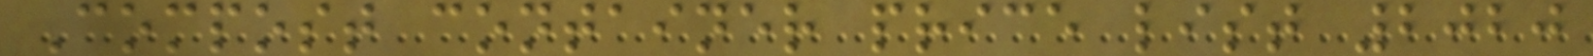Compost container price list 2020
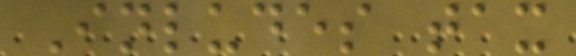Inludes tax
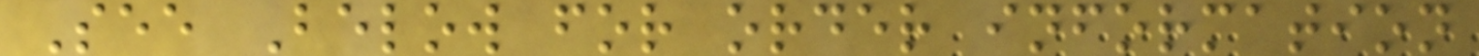See Below for order information
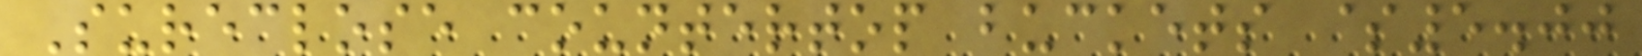Sureclose countertop buckets $5.00
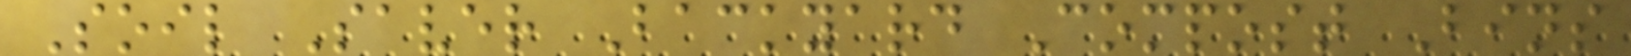Soil Saver Backyard Compost Bins
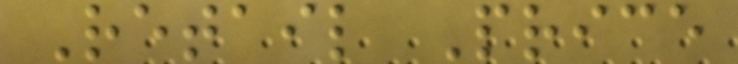Retail Price
